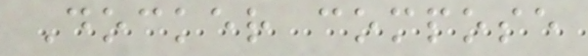Docker compose
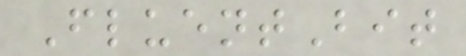FluentBit
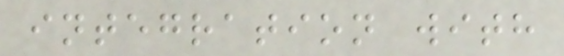integration with
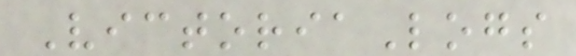VictoriaLogs
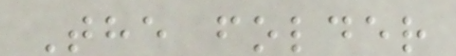The folder
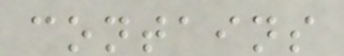contains
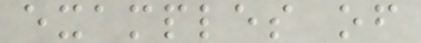examples of
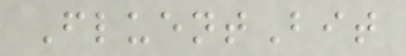FluentBit
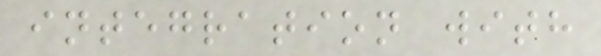integration with
